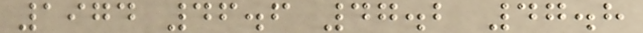1974 46.6 47.2 47.8
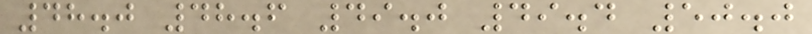48.0 48.6 49.0 49.4 50.0
